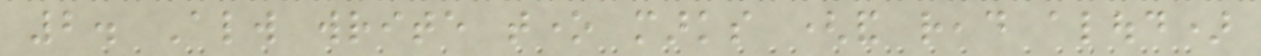2. Always write tone marks (and read aloud)
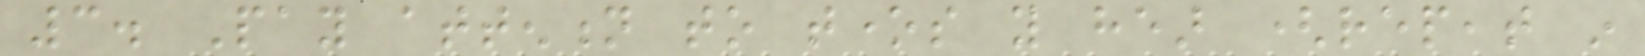3. Pay attention to tones you hear (repeat in
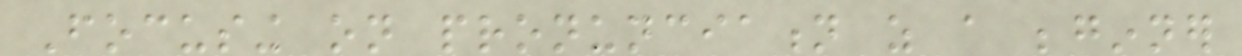Focusing on pronunciation as a beginner
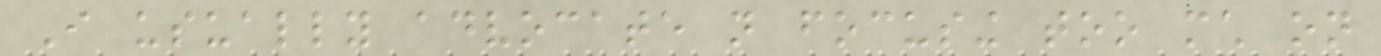I usually advocate not focusing too much on
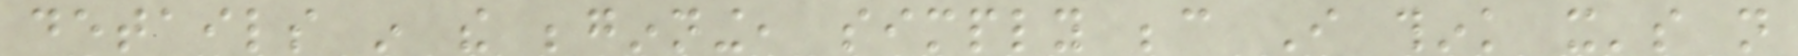details in the beginning, simply because I think it's not
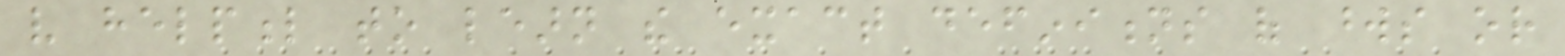very helpful to learn the exact definitions of words or
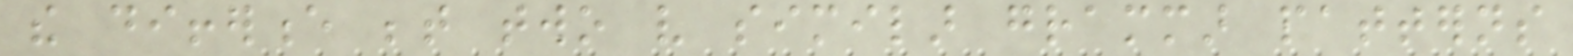the difference between two very similar grammar patterns
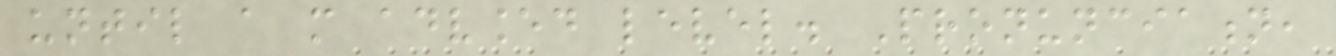until a more advanced level. Pronunciation,
